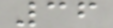36
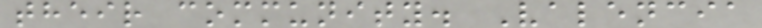their community. Valencia
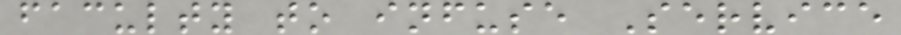faculty to infuse Service
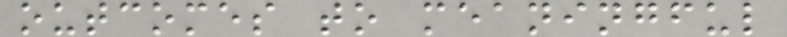outcomes to meaningful
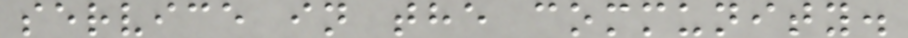service in the community.
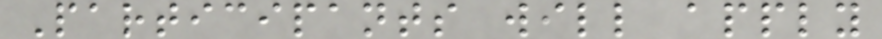Participants will apply
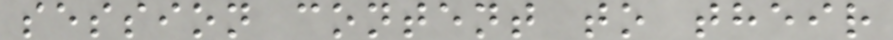session content to their
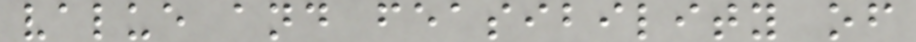value and feasibility of
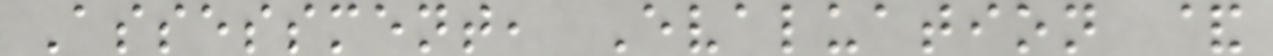Assessment, Evaluation &
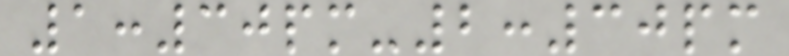1:30pm-2:30pm
